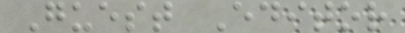Guest Editor
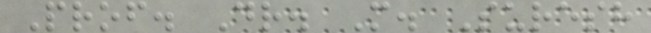Prof. Dr. M. Suresh
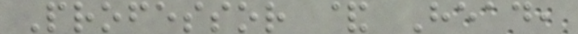Professor & Head,
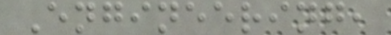Engineering,
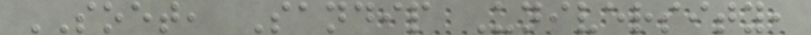SOET, Sandip University,
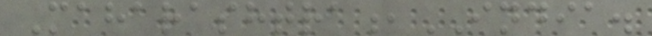Maharashtra,INDIA.
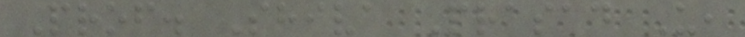Prof. Shiva Prasad U,
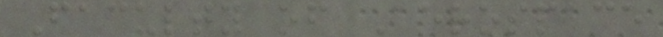Faculty of Aerospace
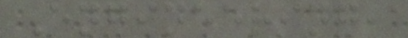Engineering,
